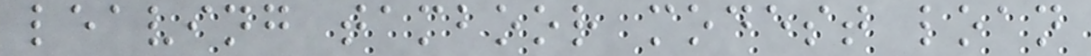leaving tamboor modest loan
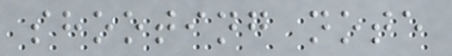shooting note
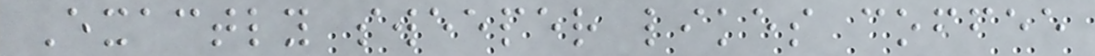Exactly sweeper likes coffee
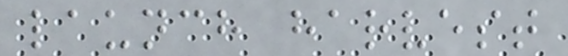launch harvest
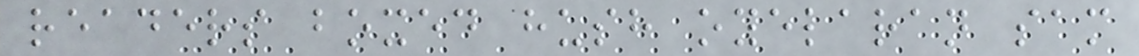readers boxed hush oyelaran sam
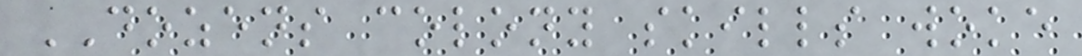DOZENS colony skills woke
